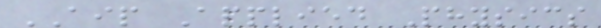AIP Applied Physics
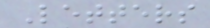Letters
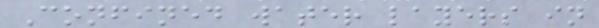Confined water layers in
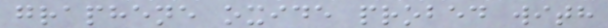graphene oxide probed with
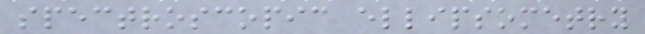spectroscopic ellipsometry
